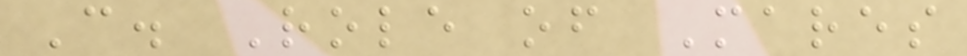C. Role of Mares
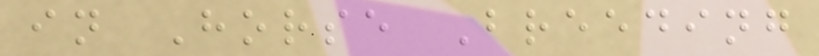in Horse Breeding
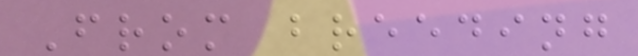From breeding
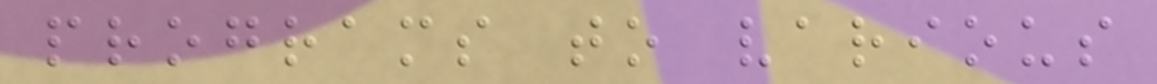programs to various
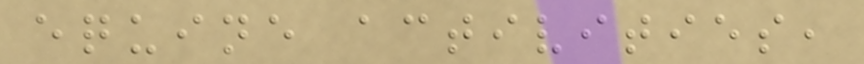equine activities,
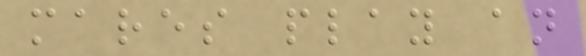mares play an
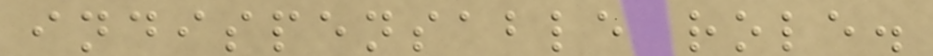indispensable role.
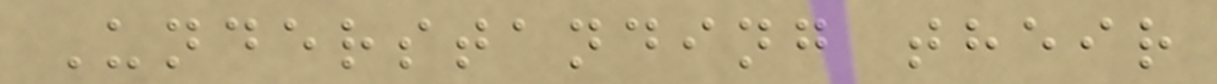Understanding their
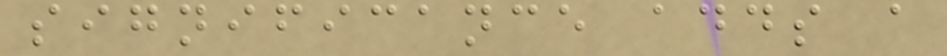significance adds a
